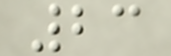23
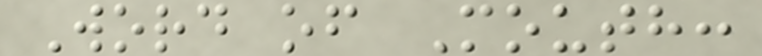Word of Mouth:
